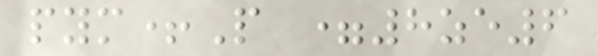pym+P =8ze6
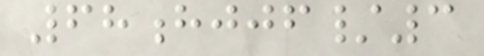68hjjf/3
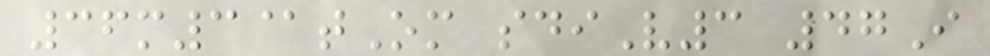36m3@tOm sdiV3 47I
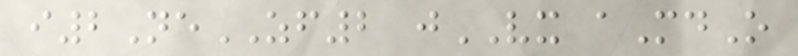i2NeZF2 jVX aMdO
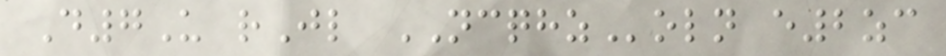D7U rJl NCQHZoln e2zc
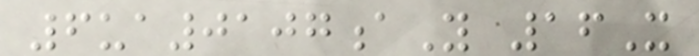6ua0107aY 16X
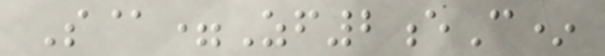S@=Zf2eC*
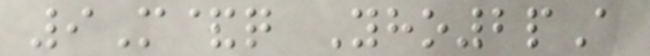9M&q Yho2pA
